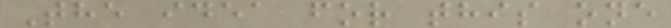The idea for this one
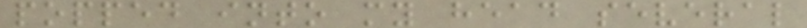popped into my head several
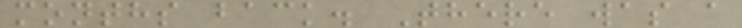months back. There was a
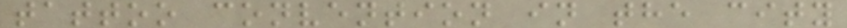tattoo convention in the city
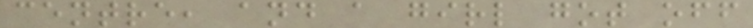centre, and a girl got off
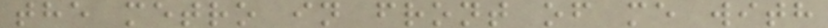the metro in front of me with
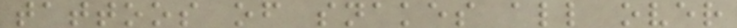tattoos of snakes all over
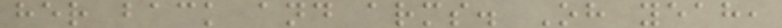her back and arms. Oh yeah,
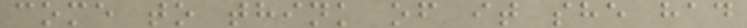come to think of it she had
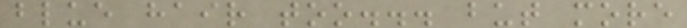blue hair too... but more
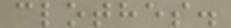clothes.
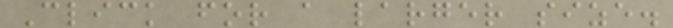Click for a larger size.
